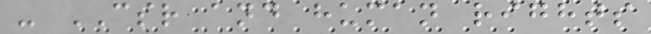- CSR and human rights
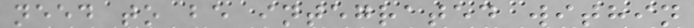need to be integrated within
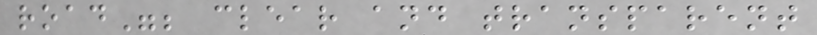road"; clear and transparent
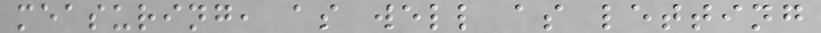measuring, as well as letting
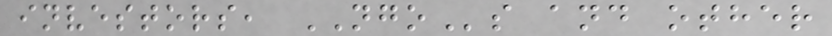investors, NGOs and other
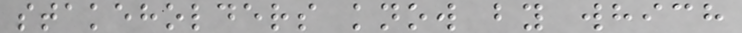stakeholders know by which
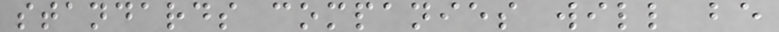standards companies will be
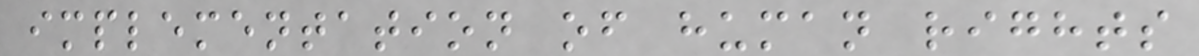implementation of human rights
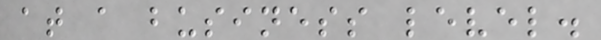at a business level.
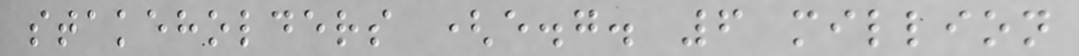stakeholders (e.g. 6 million
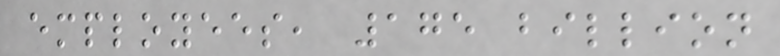employees, 175 billion
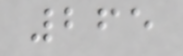265
